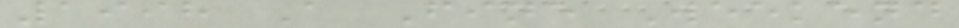1998 A Fine Weekend
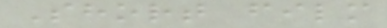Short film
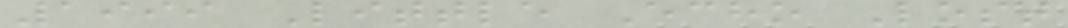1999 Little Echo Lost
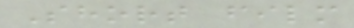Short film
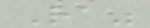Ra"
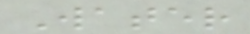Water
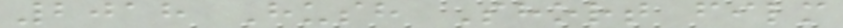2018 Hush Short film
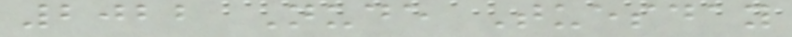2022 Nude Tuesday
